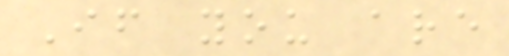If you are
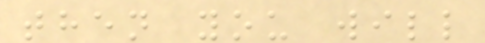then you will
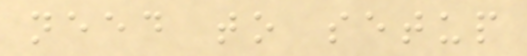need to setup
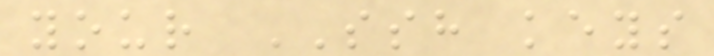your SSH keys
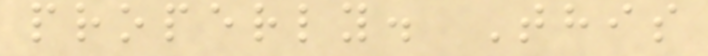properly. This
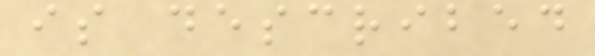is described
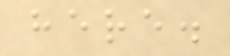here.
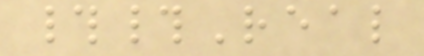##Real
